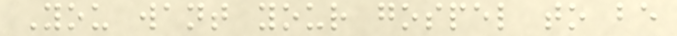You want your gospel to be
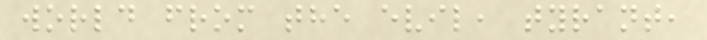world from the evil, tyrant,
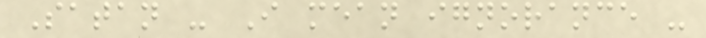Satan - I mean ignorance -
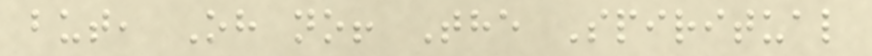but, Oh no! The Spiritual
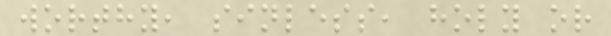worthy, sinless, holy or
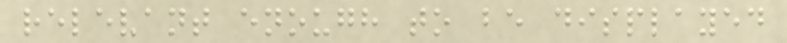relevant enough to be displayed
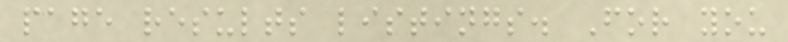page results listings. For you
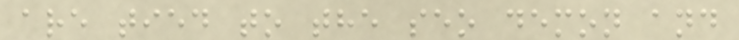are tied to the seo demon and
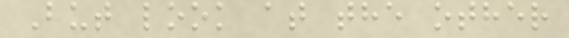But look at the other
